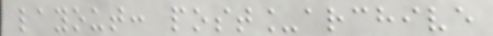layout: post_archive
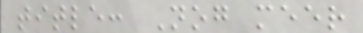title: Nog meer
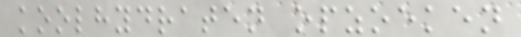koolhydraten opzoeken
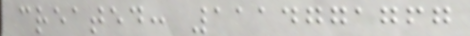created: 1114771767
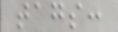tags:
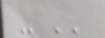- ''
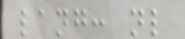lang: nl
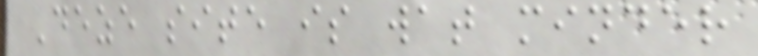Deze site is wat minder
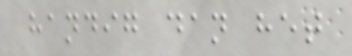handig dan het
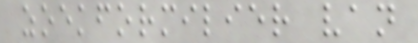zoekformilier van
